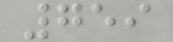759
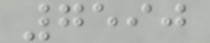7590
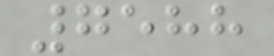7588
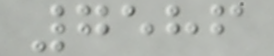7586
